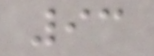93
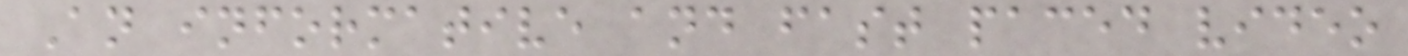An informative and fast paced video
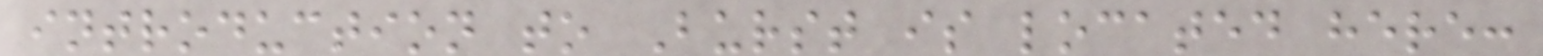introduction to Burst is located here:
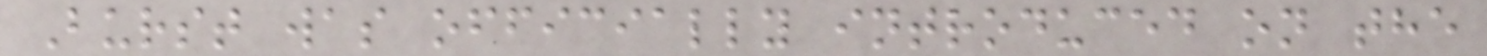Burst was officially introduced on the
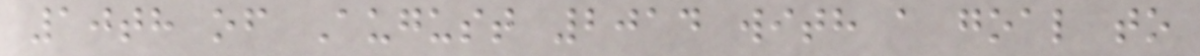10th of August 2014 with a goal to
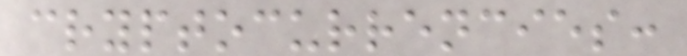cryptocurrencies:
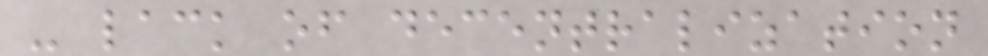- lack of decentralization
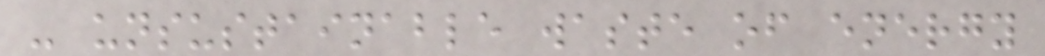- unsustainable waste of energy
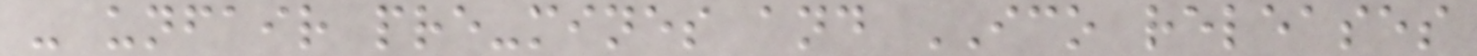- unfair pre-mines and ICO releases
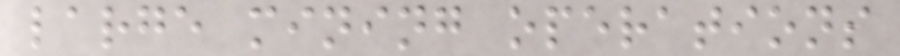large mining operations
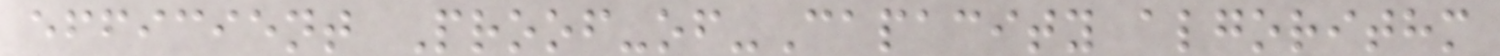efficient Proof-of-Capacity algorithm
